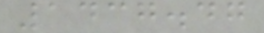1437.47
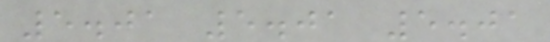5.01 5.01 5.01
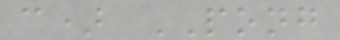c) PONG
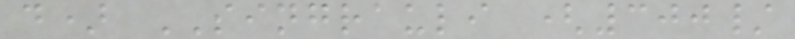d) SINGRAULI (300/
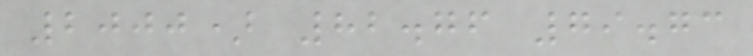2000) 82.76 79.73
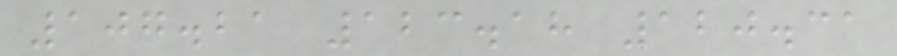107.21 123.18 120.31
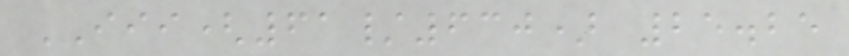III(61/630) 25.25
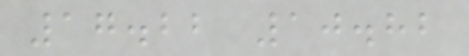17.22 10.82
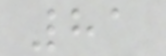81
